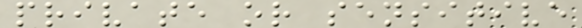private or sensitive
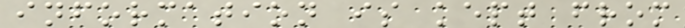information is kept from
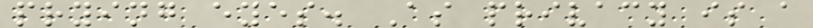prying eyes. As privacy is a
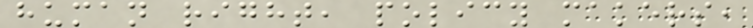human right, policy makers,
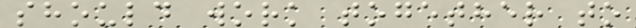should work together to
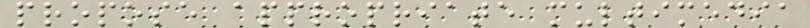propose appropriate multimedia
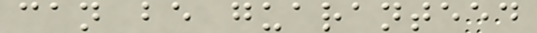can be guaranteed
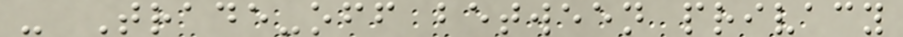- Trade-off between privacy
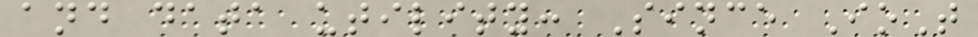and data utility: Since IoT
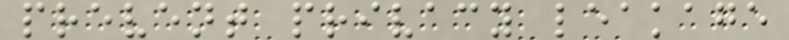prevent privacy leakage
